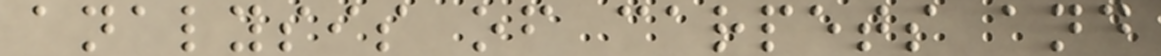analysis of carpets and
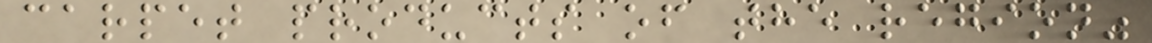carpet products of the region"
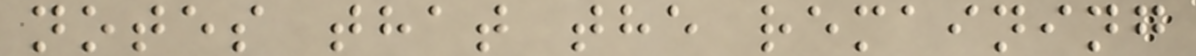notes that the remaining
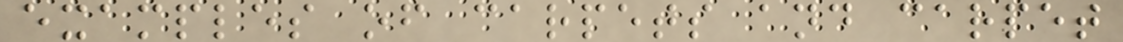examples of carpets and carpet
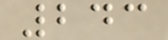243
